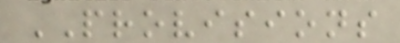PROVISIONS
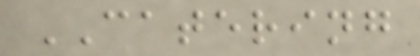CATERING
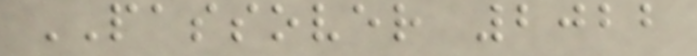PASSOVER 2022
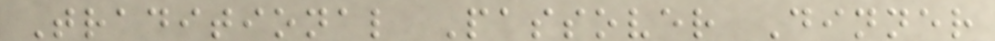Traditional Passover Dinner
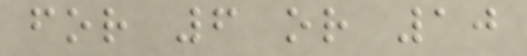for 6 or 10
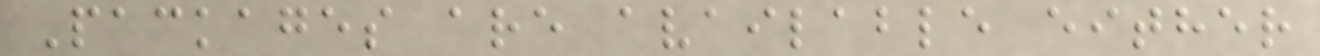Packages are available either
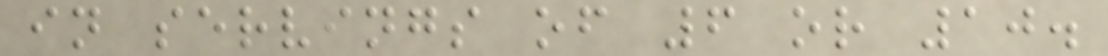in servings of 6 or 10.
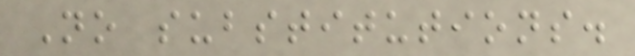No substitutions.
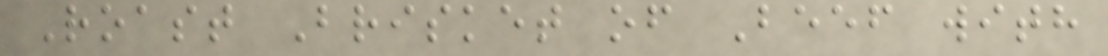Roast Brisket of Beef with
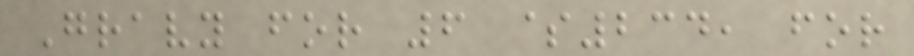Gravy for 6 $234, for
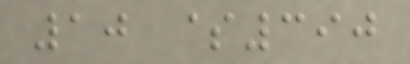10 $390
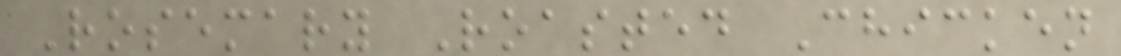Rosemary Roasted Chicken
